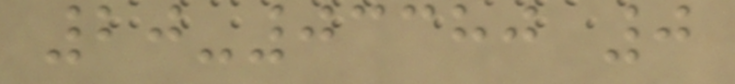20-03380 0
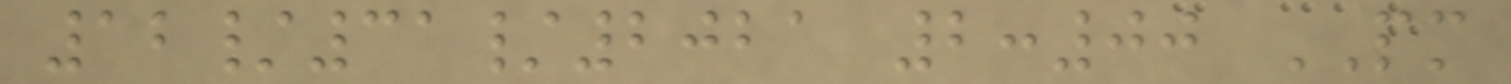12/31/2021 2:00 PM
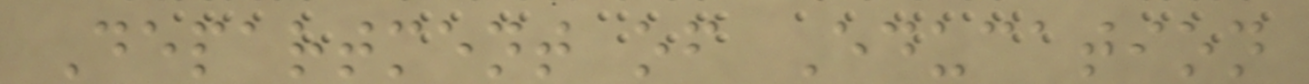Department of Education
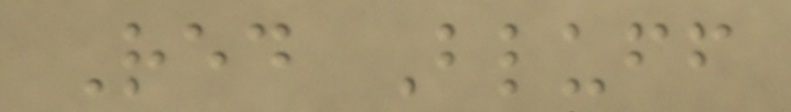Red Bluff
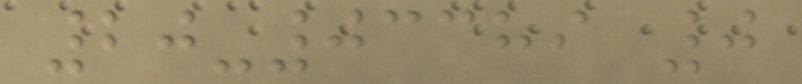20-03389 0
